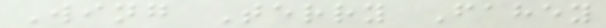Wing Terry Fahey
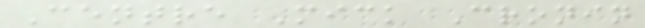Centre Mick Cronin
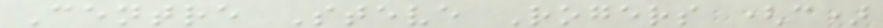Centre Steve Rogers (c)
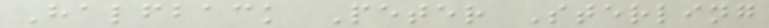Halfback Peter Sterling
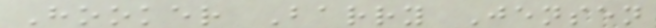Hooker Barry Jensen
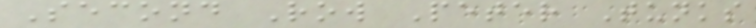Second Row Peter Tunks
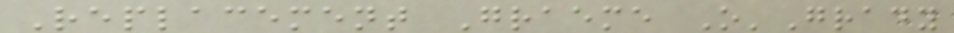Replacement Graeme O'Grady
